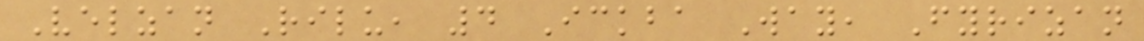Velzan Rilu, 4 Ickba Way, Fyrizan
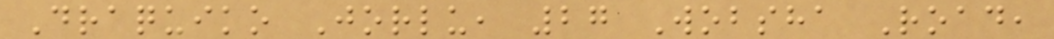Draquiko Jorlu, 27 Wobsha Road,
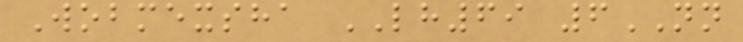Wobmexsha LH69 6NN
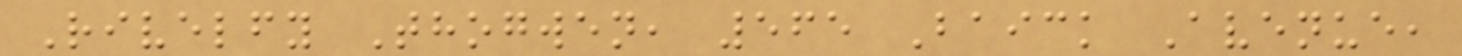Rivelfy Thogwen, 565 Baick Avenue,
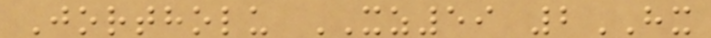Jortholu XZ59 2HX
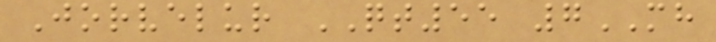Jorvelur QT55 7MH
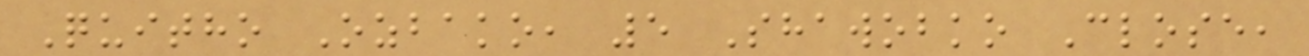Quitho Ozbako, 5 Shawobko Close,
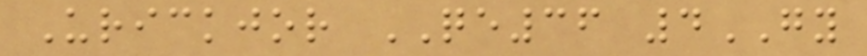Urickjor QE36 4GY
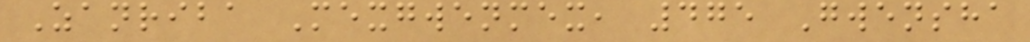Zanriba Mexgwenmex, 475 Gwensha
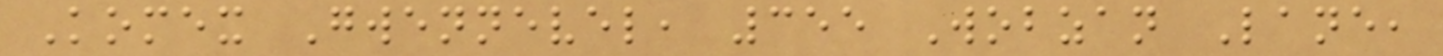Komex Gwennevel, 355 Wobzan Lane,
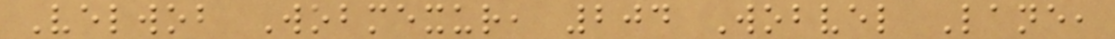Velwob Wobmexur, 204 Wobvel Lane,
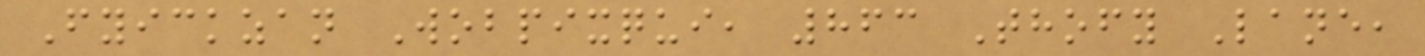Fyickzan Wobpixqui, 863 Thofy Lane,
